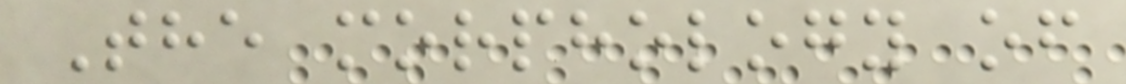The morphology of
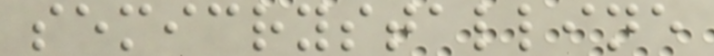semicrystalline
